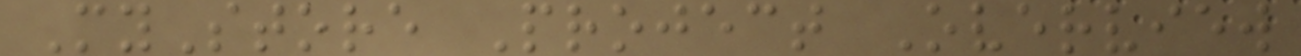MyStore Project Overview
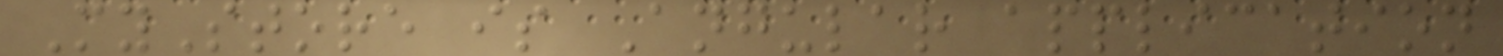MyStore is Angular application
